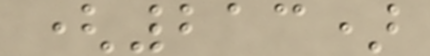(213)
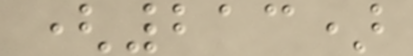(213)
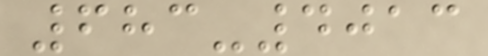683-4013
